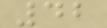42
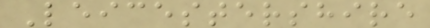Leicestershire
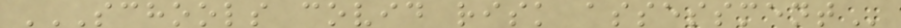SCHOOLS COVID RISK ASSESSMENT
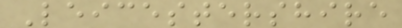Leicestershire
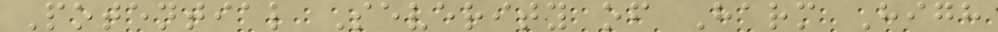Potential Severity of Harm High
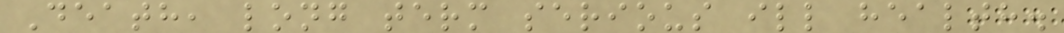Death, long term serious ill health.
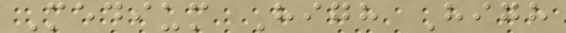Medium High High
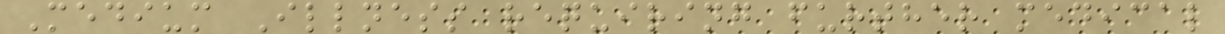Medium Illness requiring further medical
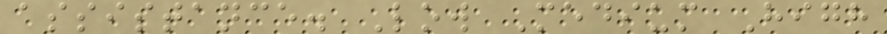assistance. Low Medium High
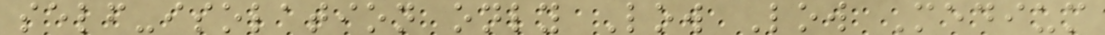self-isolation only Low Low Medium
